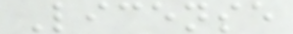License
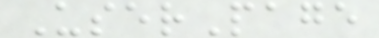UserPage
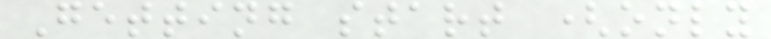Getting start (only
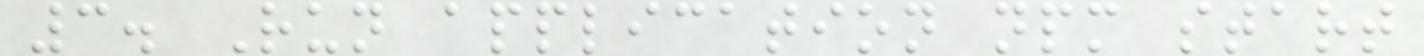3. Run application npm start
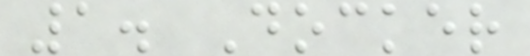1. Docker
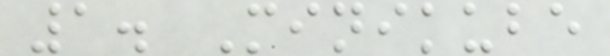1. Minikube
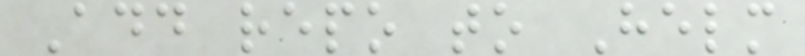Add repo to Helm
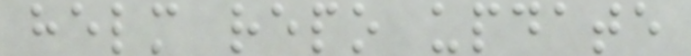helm repo update
